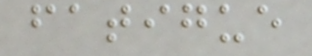fatigue
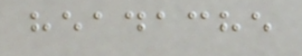headache
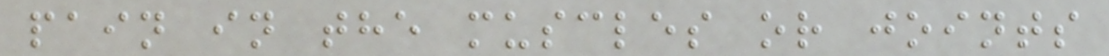pain in the muscles or joints
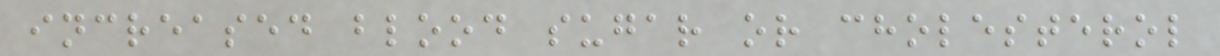increased blood sugar or cholesterol
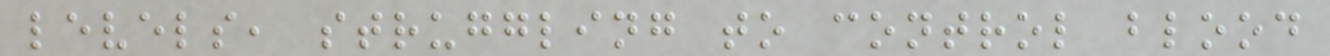levels, struggling to control blood
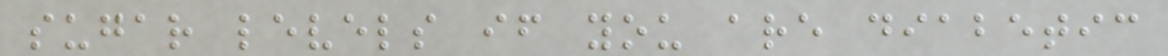sugar levels if you are diabetic
